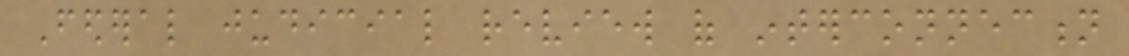Federal judicial review of interconnection
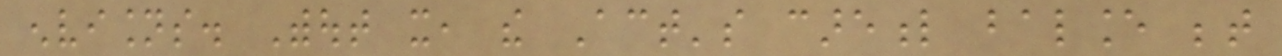envisions. Without it, the Act's careful balance between
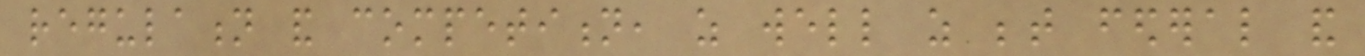regulation and competition, as well as between federal and
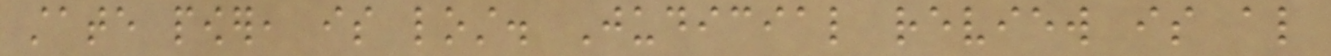state power, is lost. Judicial review is also
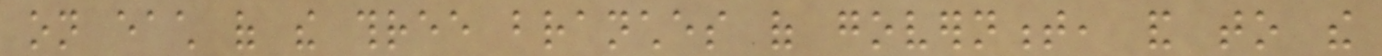on each of the three branches of government, and to the
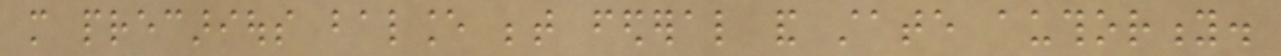more precarious balance between federal and state authority.
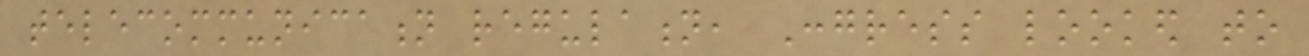telecommunication regulation, Congress looked to
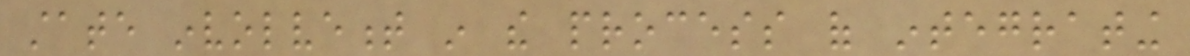state involvement in the process of integrating
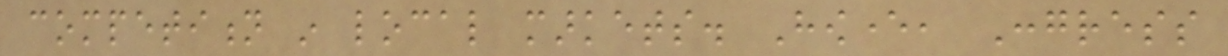competition in local markets. However, Congress
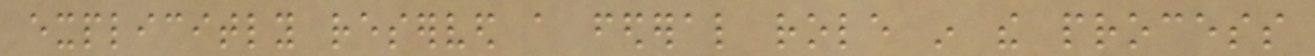explicitly reserved a federal role in the process
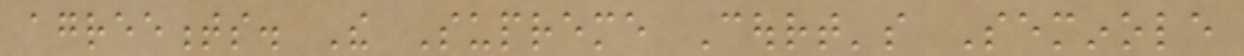agreements. The Supreme Court's Seminole
